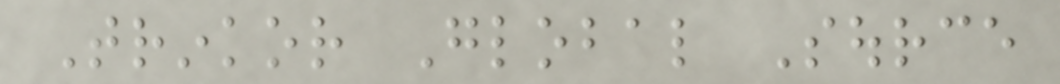Trinkor Global Source
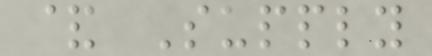& Supply
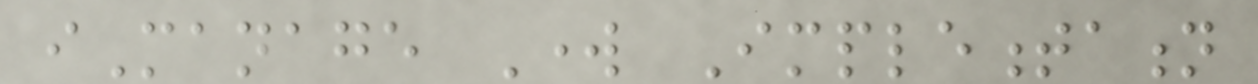iManage Work Implementation
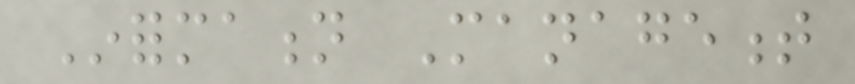Information Management
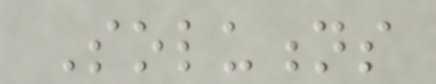Solutions
